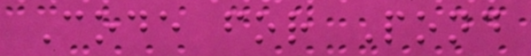Code for Pond
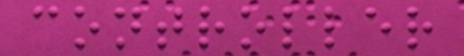controller
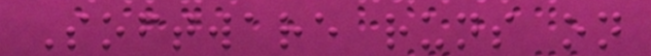Software runs on
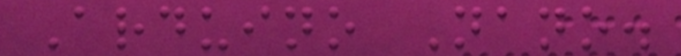Arduino Nano.
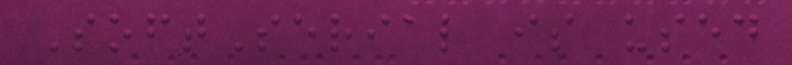SoftSerial is used
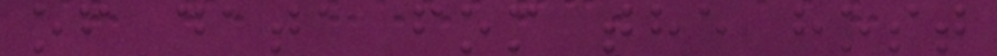of data fom the host
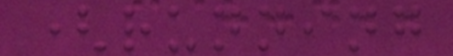(running
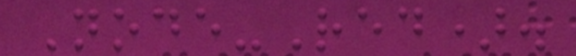Node-Red).
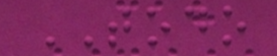TODO
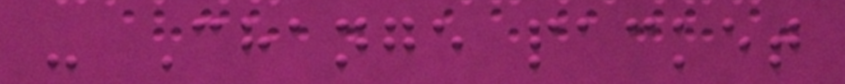- Change packet
